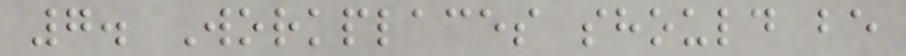7. Workplaces should be
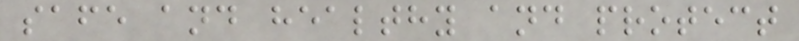safe and healthy and protect
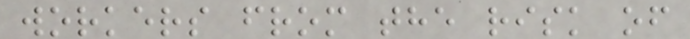workers from the risk of
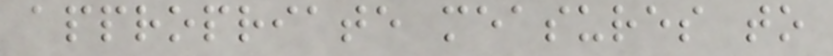appropriate measures to
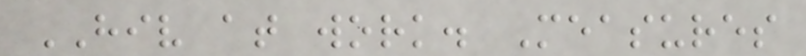HIV at work. Measures
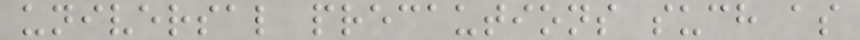universal precautions such as
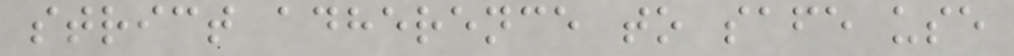strict adherence to safe use
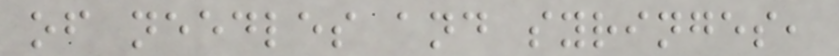of needles and syringes,
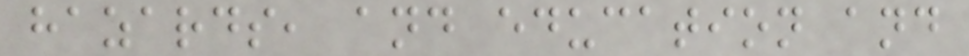hazards, and education and
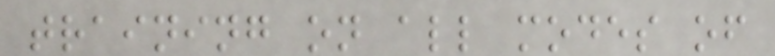training on all modes of
